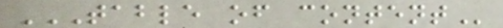TABLE OF CONTENT
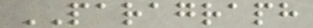PARAGRAPH
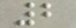2
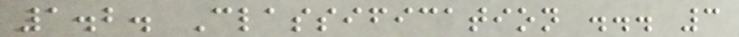1.2. Classification ... 3
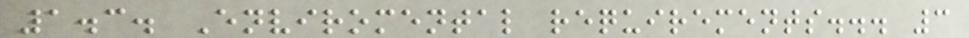1.3. Enviromental requirements... 3
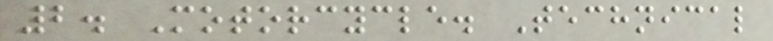2. Motorcycle. Technical
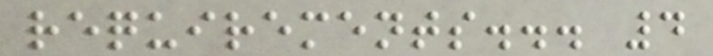requirements... 4
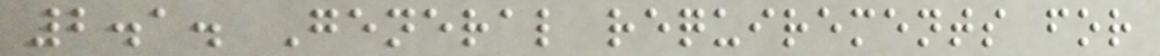2.1. General requirements for
